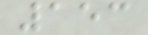153
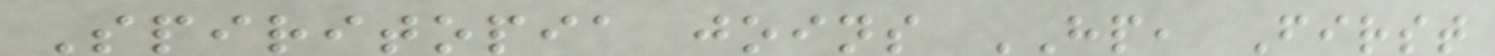Spiritopia joins HP, First
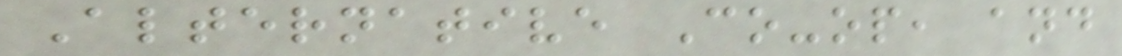Alternative Co-op, and
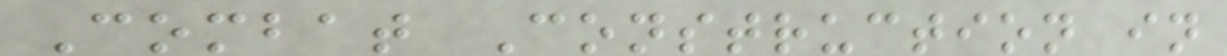Combat Construction in
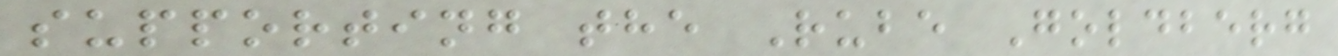supporting the Rube Goldberg
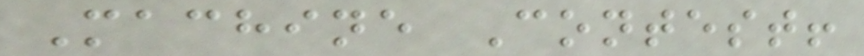Machine Contest!
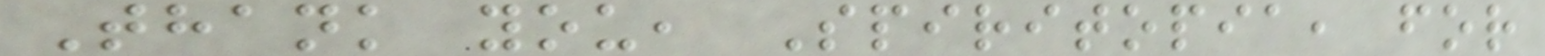Thank you, Spiritopia, for
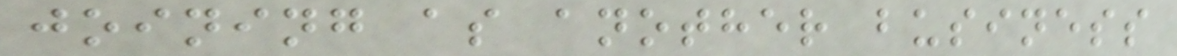joining as another business
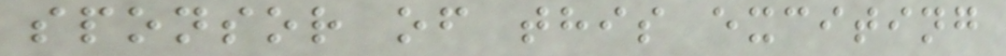sponsor of this exciting
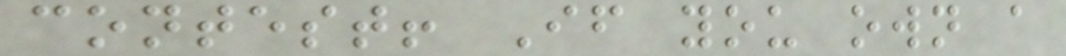contest! If you own a
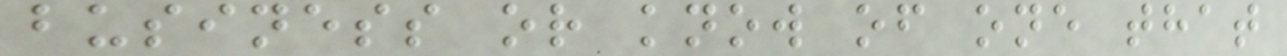business or know of one that
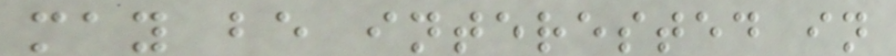may be interested in
